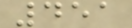451
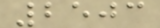2503
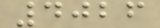4026
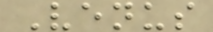Venus
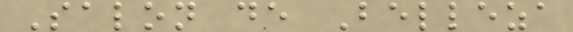Salon de Belleza
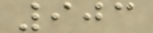903
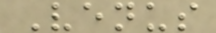Venus
